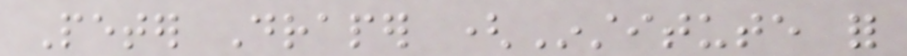Peter Draper (Institute for
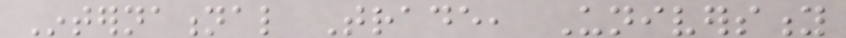International Trade, University
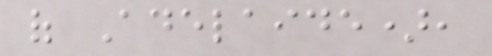of Adelaide),
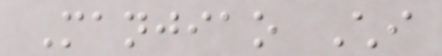Manjiao Chi
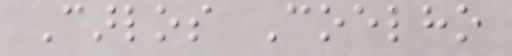Carlos Coelho
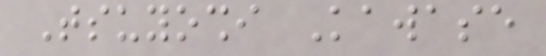Tsuyoshi Kawase
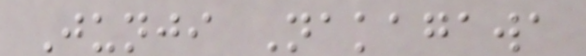Junji Nakagawa
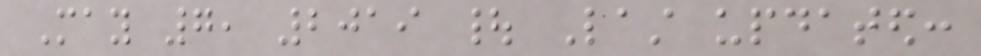May 7, 2019 | Last updated:
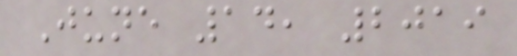June 14, 2019
